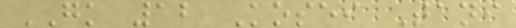GK 12 Kosei Tani
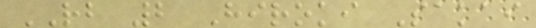RB 2 Hiroki Sakai
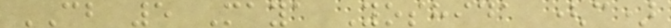CB 5 Maya Yoshida (c)
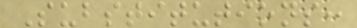Substitutions:
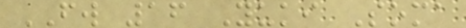FW 16 Yuki Soma
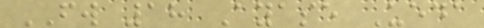FW 18 Ayase Ueda
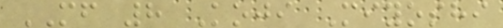MF 8 Koji Miyoshi
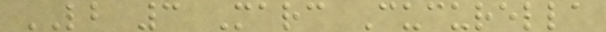LB 3 Marc Cucurella
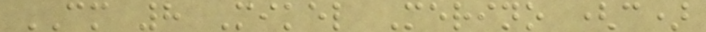CM 8 Mikel Merino (c)
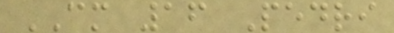CM 16 Pedri
